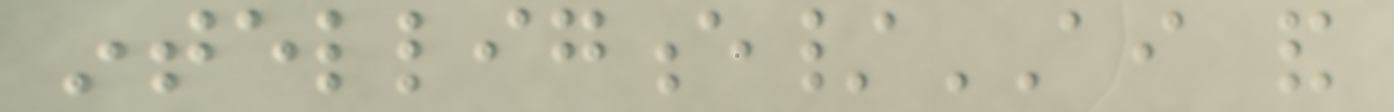intelligence/AI and
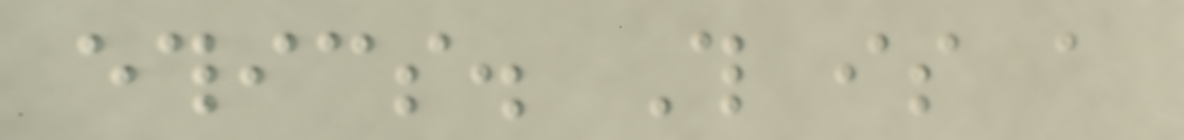ethics. This is a
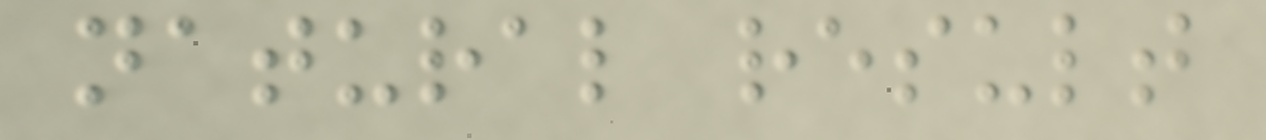natural result
